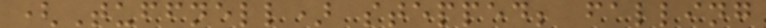(Tuffnell) stepped; falling
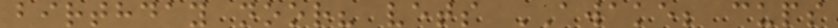birthday noor? vets AWAKE; cups
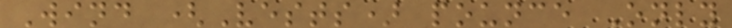Wind (Vests) pounce Only
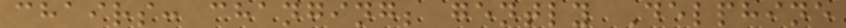chairs: changing; gently Delphine
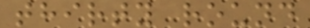thirty round
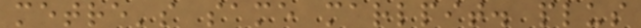metre's same marlpit. plus
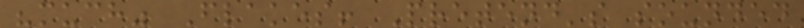"much" Flakes! Pretend's sounded
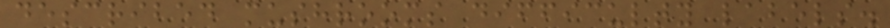described mushrooms difficulty labels.
